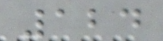124
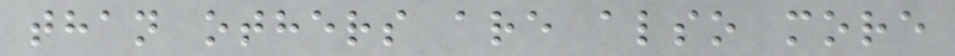than others are also more
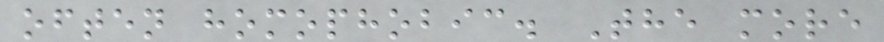often homophobic. The more
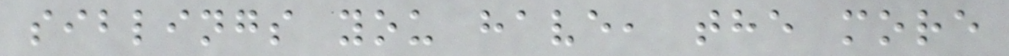siblings you have, the more
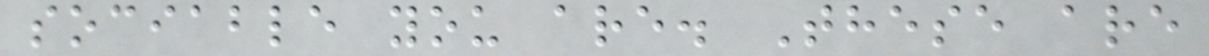sociable you are. These are
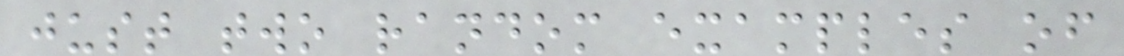just two random examples of
